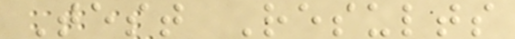Test Results
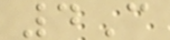4C
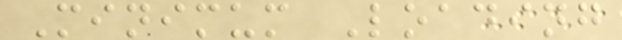Minimum Loading
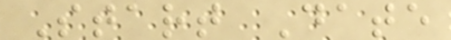Start Date
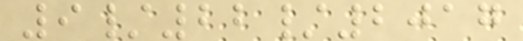9/22/2017
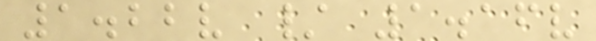1.22v / 1.16v
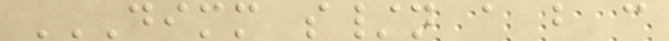DIMM S/N A B C
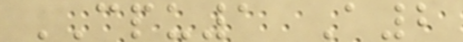CPU1 A2
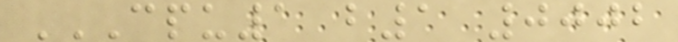CPU1 B1 0002
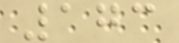173
